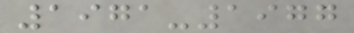1971-1977
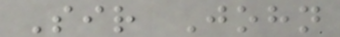Sir John
